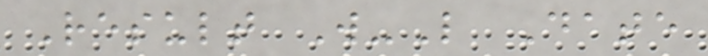Result W-L Date
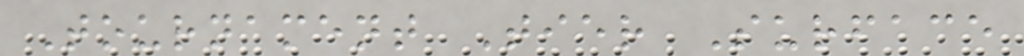Tournament Tier Surface
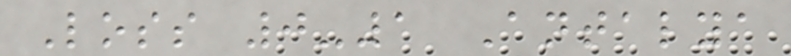Loss 0-1 Antalya
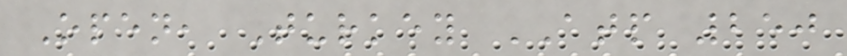Open, Turkey ATP 250
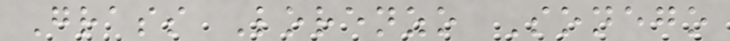Grass Lorenzo Sonego
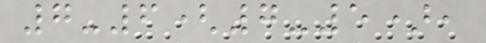7-6(7-5),
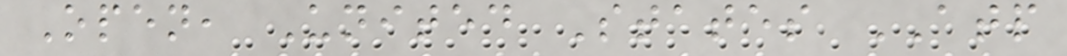Open, United States ATP
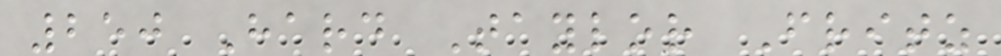250 Hard Taylor Fritz
